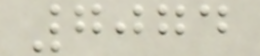7074
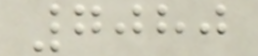7080
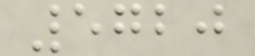5720
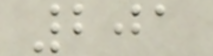201
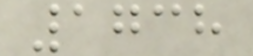1738
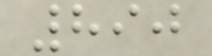890
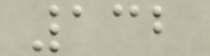132
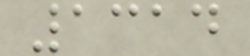1314
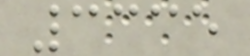3335
